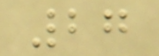27
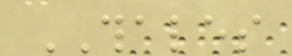THALES
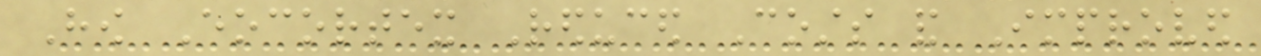How Eocortex Reduced Costs and Improved
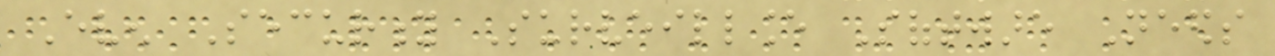Even Security Surveillance Software Needs
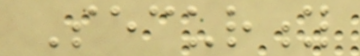Security
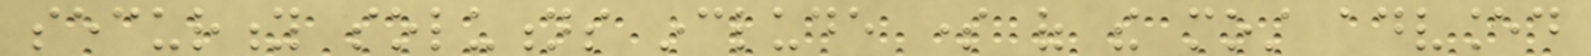security solutions include some of the most advanced
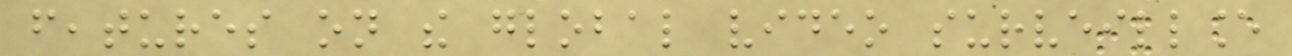features on the global video surveillance
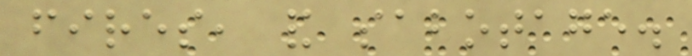fires, and sabotage.
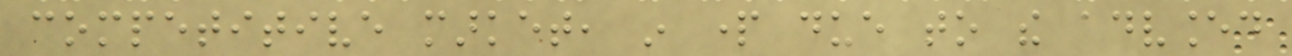competitive market, in part due to the advanced
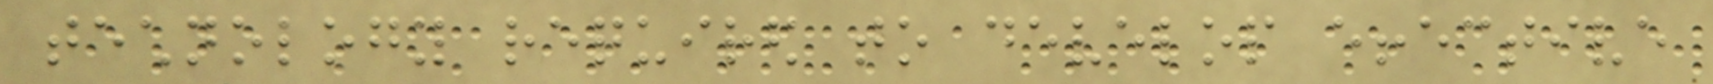technology required to develop effective
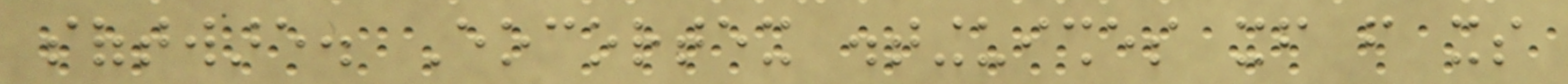software. Eocortex distinguishes itself from its
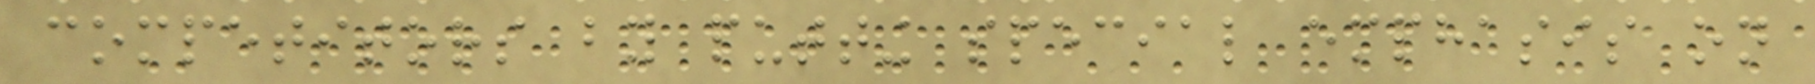competitors by putting special emphasis on
